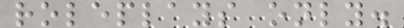roleplays only.
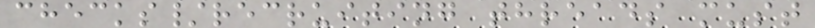checks/recruiting threads must
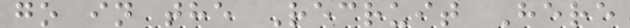go in the Recruit Here
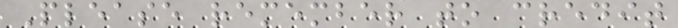Please remember to credit
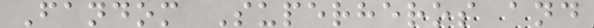Fandom Superheros and
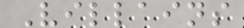Villains
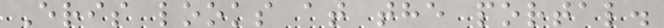Eris looks at the portal.
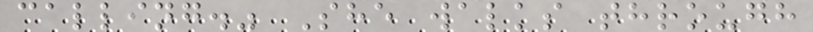calling." She walks through
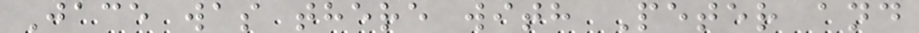Jace was there with Peter and
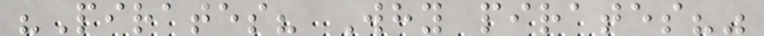"Pirates? Why pirates?"
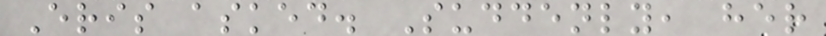Eris asked. Suddenly, her
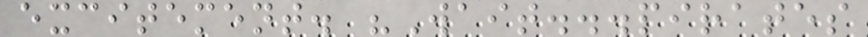excitement. "Wait...pirates
